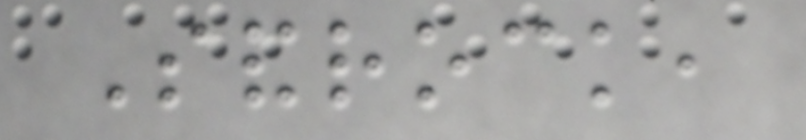Sandrock,
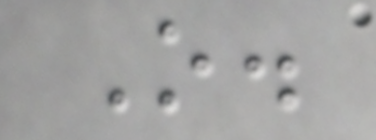O.
